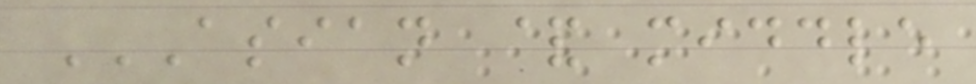ASIAN & MIDDLE
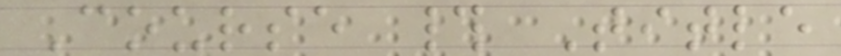Course # Title
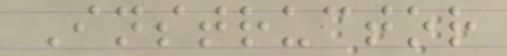Instructor
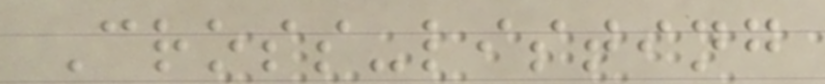Cross-listing
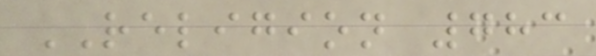RELIGION 783
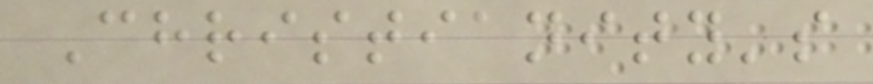Christianity's
